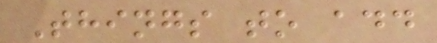Things to add
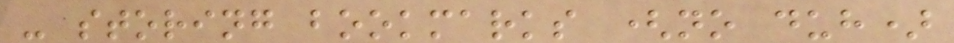- storing bookmarks (no duh)
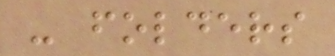- folders
